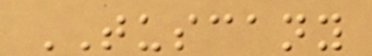TUSCANY
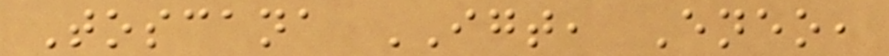Toscana IGT, Eneo,
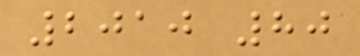2010 80
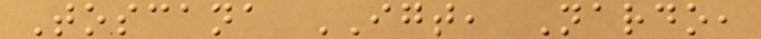Toscana IGT, Nardo,
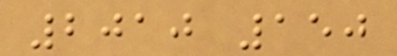2010 150
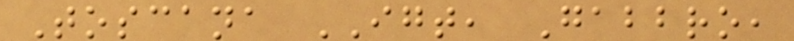Toscana IGT, Gabbro,
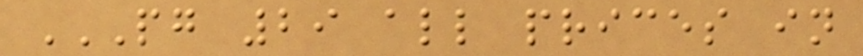PG 29 ALL PRICES IN
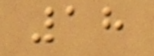18
